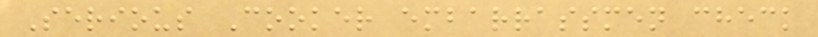Serious Cooker embarrassmen check
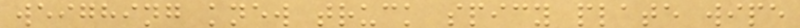weighing knew truck spicy plate wipe
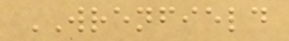WRENFIELD
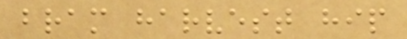bram harvest hip
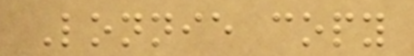Lonnie copy
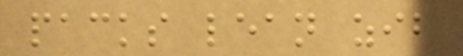packs lean zib
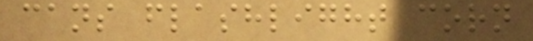cans flashlight corn
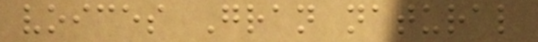voices Gran natural
